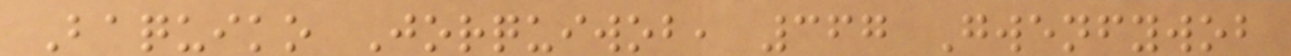Baquiko Jorquiwob, 367 Gwenfywob
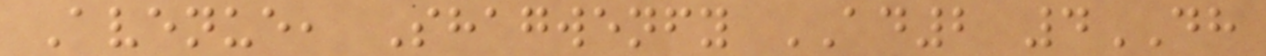Avenue, Shagwenfy AD2 4DH
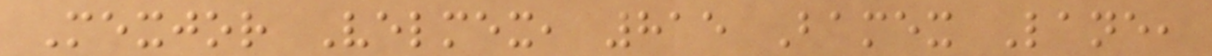Mexjor Velmex, 815 Bamex Lane,
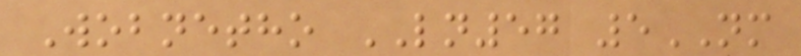Wobnetho LN57 5NM
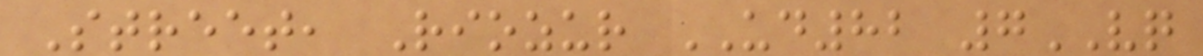Street, Riozur UD82 7VQ
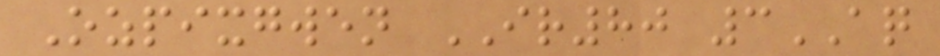Ozpixgwen IR80 3AQ
